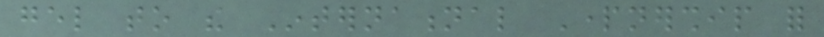gel to the International Partnership for
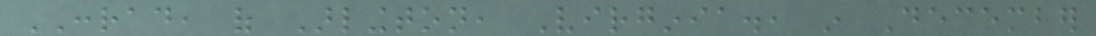CONRAD, of Arlington, Virginia., in December
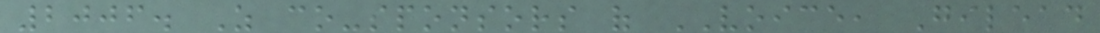2006. As co-sponsors of VOICE, Gilead
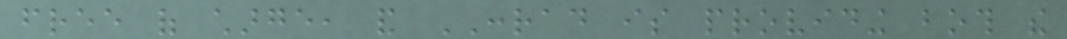free of charge, and CONRAD is providing both the
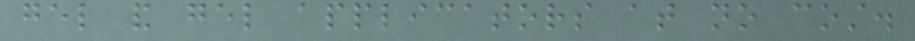gel and gel applicators at no cost.
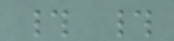# #
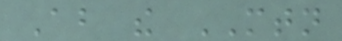About the MTN
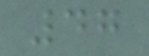47
